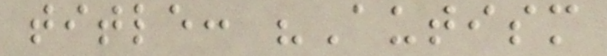title: "Autism
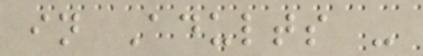in Adults -
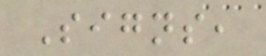Signs,
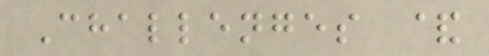Challenges &
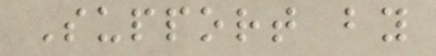Support by
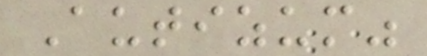Autizum"
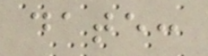date:
